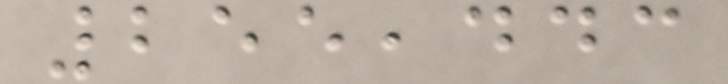255,443
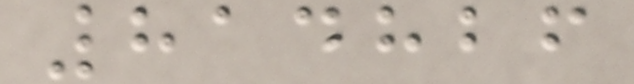814826
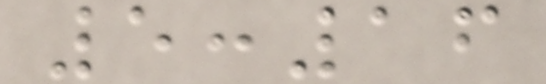5:16
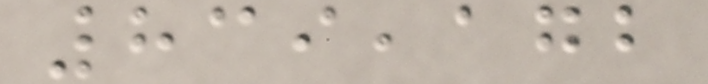839,172
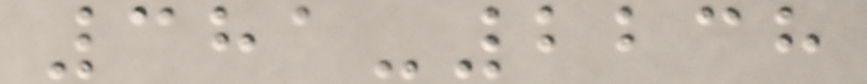381-2238
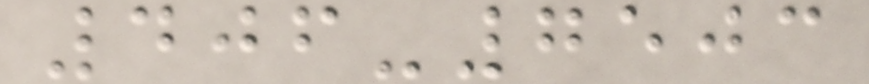406-7503
